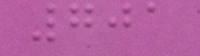701
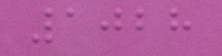1028
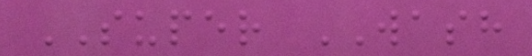SUPER WASH
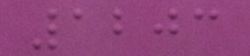1203
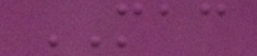MAC
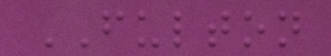FULTON
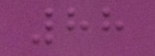88
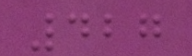427
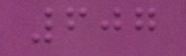607
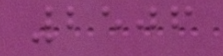2506
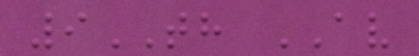9TH AV
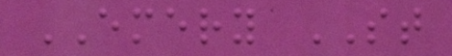EMERY ST
